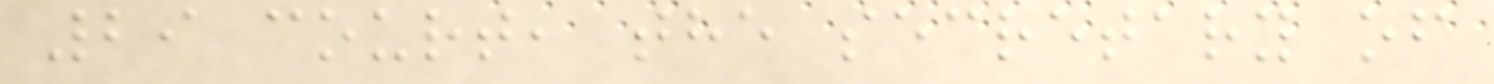29 court, the secretary of
